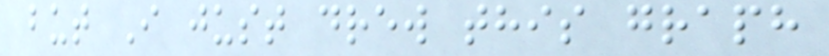but I just drew this graph
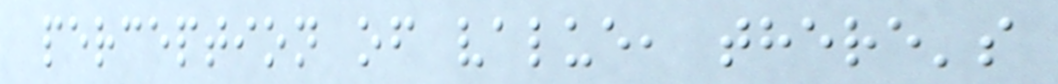perception of value, there's
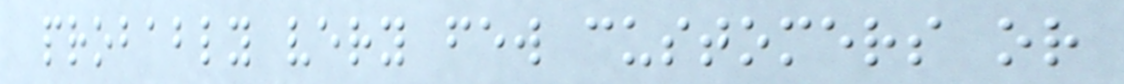probably very few customers or
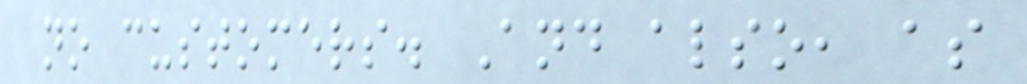no customers. And also, as
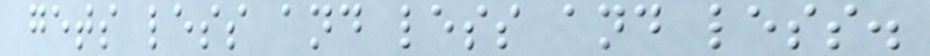gets less and less and less.
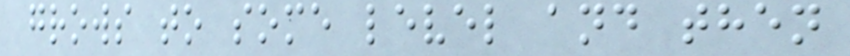grows to some level and then
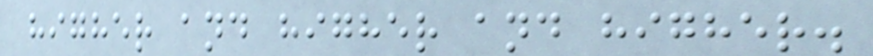higher and higher and higher.
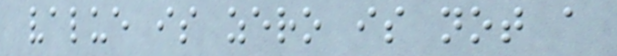value is zero is not a
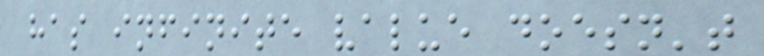has infinite value doesn't
